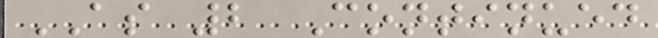AS 2 Continued
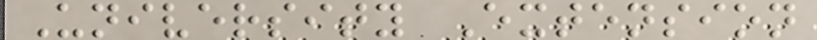University Extension
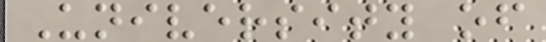University of
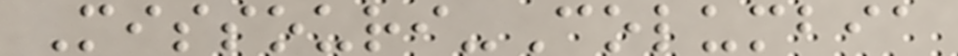Missouri-Columbia
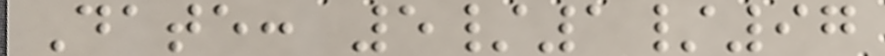Date: 5/1/97
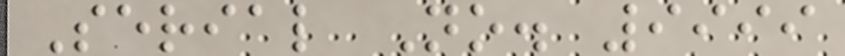Serial No. 9999
